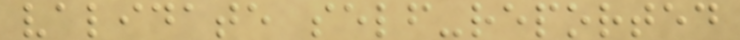validate self-reported
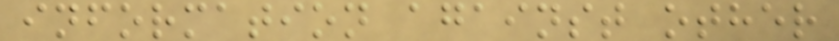information against other
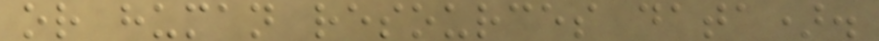or human resources data).
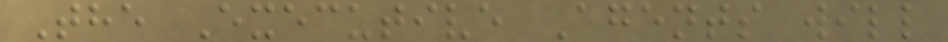The Executive Agents will
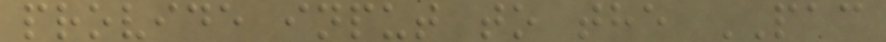provide input to the PAC
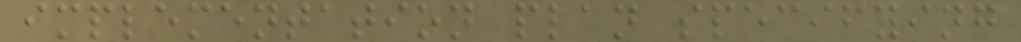implementation plan specifying
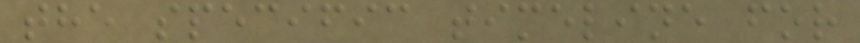the specific timeline for
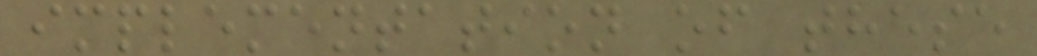implementation of these
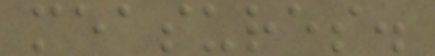measures.
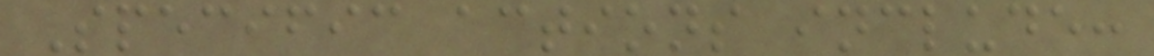Specific actions include:
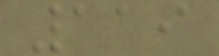119
